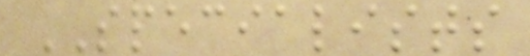SPECIALISTS
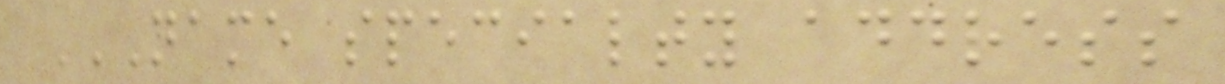NAME SPECIALTY ADDRESS
